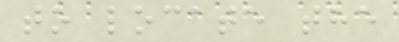to locate the
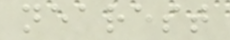nearest
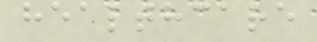healthcare
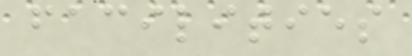facilities
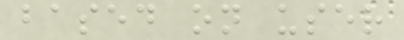based on user
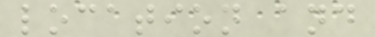location and
